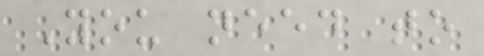You need to
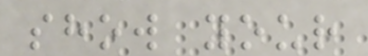show your
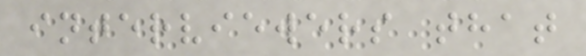interviewers that
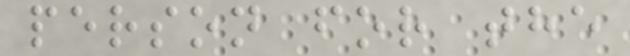person for the
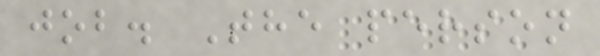job. The person
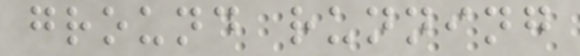ground running
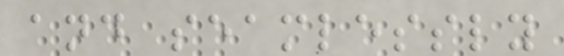and seamlessly
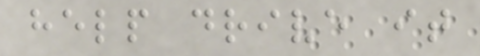help drive it
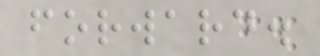forward.
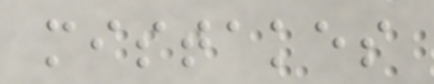mistakes
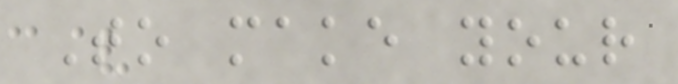To make your
